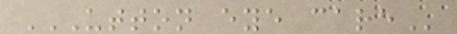UTTON EYE CARE
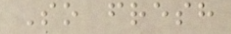So fresh
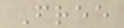Free
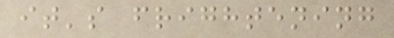it's frightening
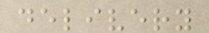delivery
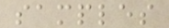samples
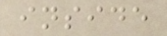inside
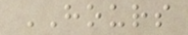HOURS
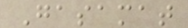Gasamat
